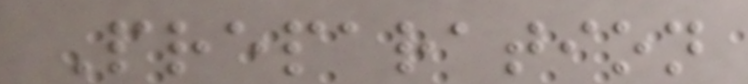Preparation
